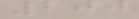200
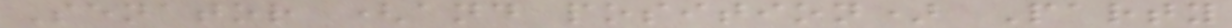Senator (and position) Party
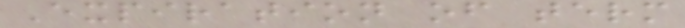Expiration of term
